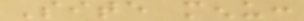Site menu:
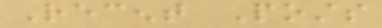Recent Posts
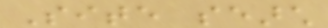Site search
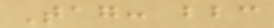Tag: bbc
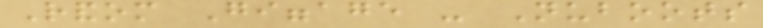Random Giggage - Nuboots
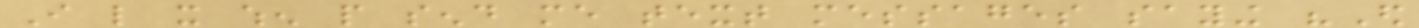I like it when people send me text messages saying "Ed
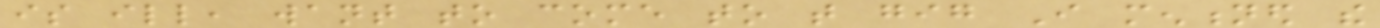is ill, want to come to that gig I mentioned the
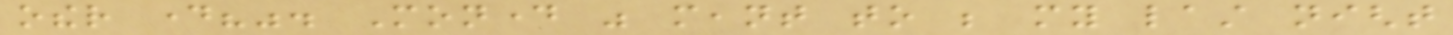other day?". Monday was meant to be my last night
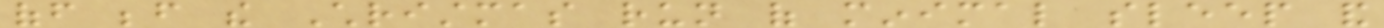off before the Christmas run of minimal sleep and
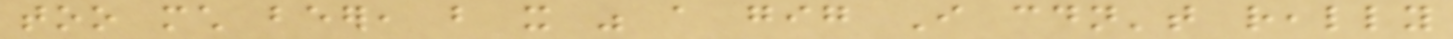too much beer, but it was a gig I couldn't really
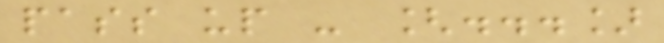pass up - [...]
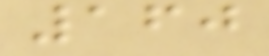160
